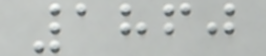1860
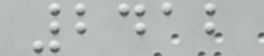2412
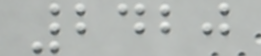2420
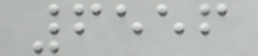6556
